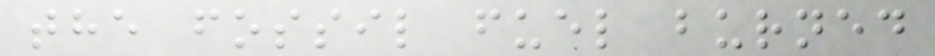the fossil fuel burned
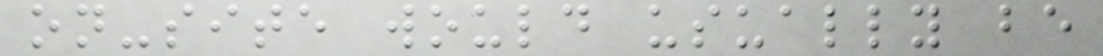on-site would usually be
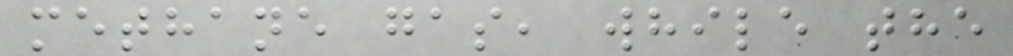methane gas, while the
